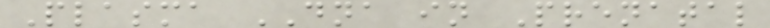Plasma DNA in Prenatal
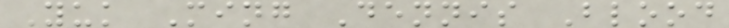Yuk Ming Dennis Blood
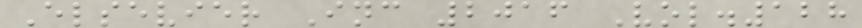Elsevier Inc 2016 Vol.128
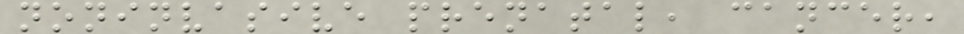noninvasive prenatal, cancer,
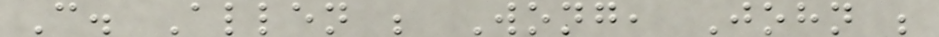C. Allen ; Wong, John ;
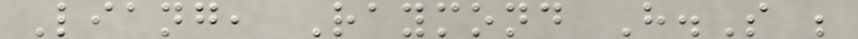Liang, Raymond H.S ;
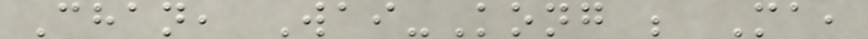Chan, Wai-Kong ; Ma,
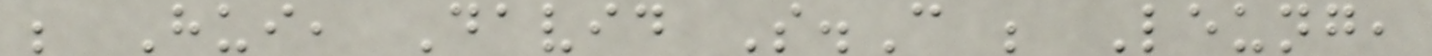; Hui, David S.C ; Leung,
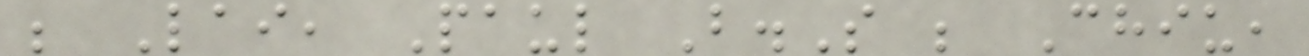; Lai, Paul B.S ; Chiu,
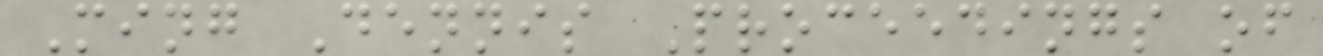Ming Dennis Proceedings of
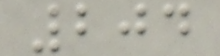204
